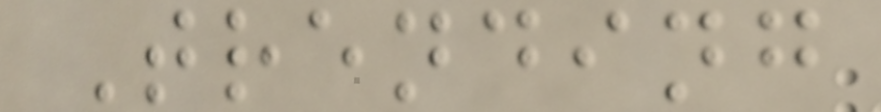Trending
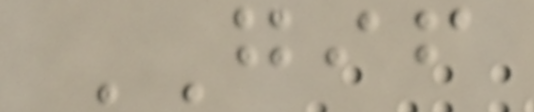GIF
